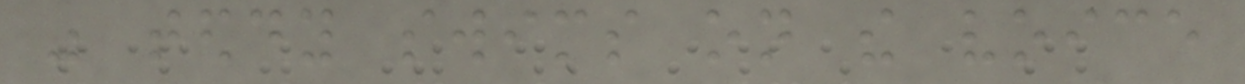was teddy swims on the voice
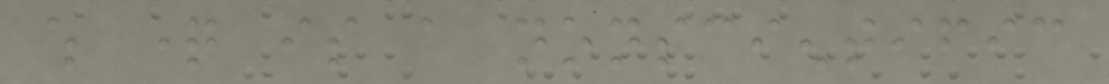which question is a nonscientific
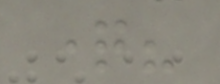question?
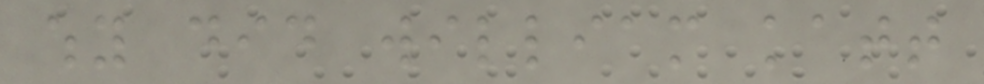why did william katt
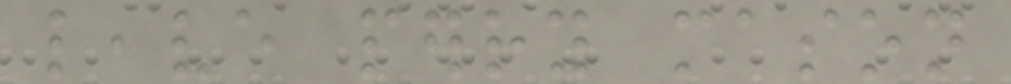leave perry mason
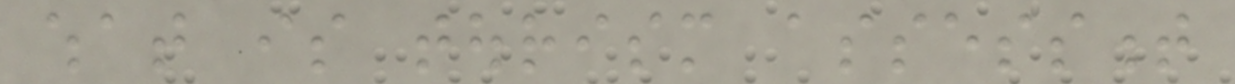what is tourism assessment
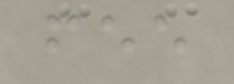fee
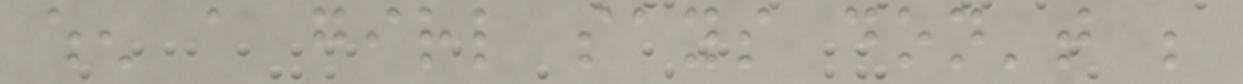when a girl says don't be
